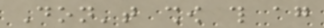Don't show this again
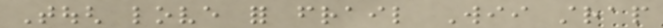Tough love for frail Wii strap
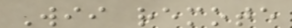Wii remote
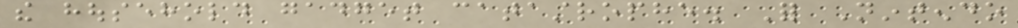the household gadget catastrophe. For Nintendo
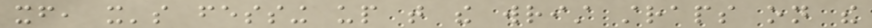itself, it's fessing up that the wrist straps on the
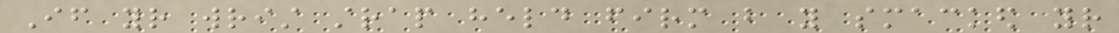If your wrist strap held firm but you smacked your
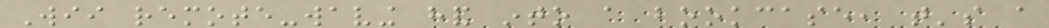Wii remote-waving hand into a bookcase, that's a
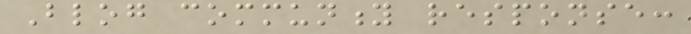Blog community response:
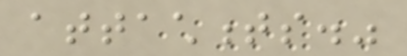attachments."
